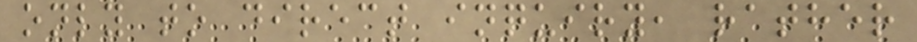only to direct inquiry, rather
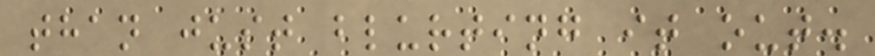than just blurting it out.
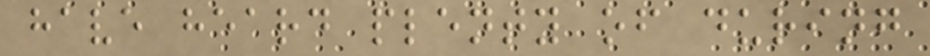have heard plenty of during
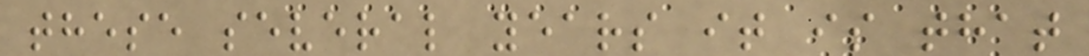these several years it is that
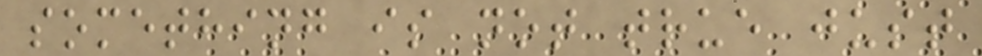something is not true just
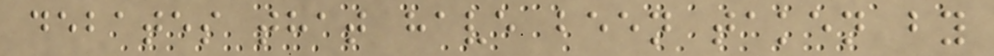debates that have been taken by
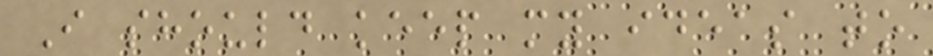I should keep my ideas to
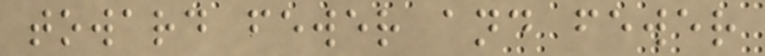toward fewer and fewer
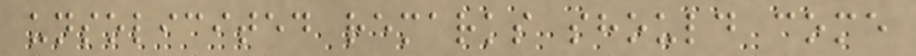unsolicited remarks should come
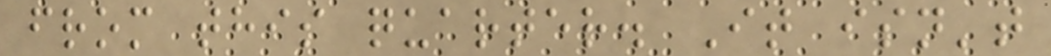from this quarter. It isn't
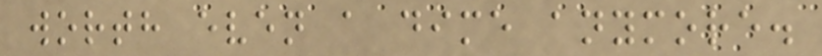worth even a dime anymore.
